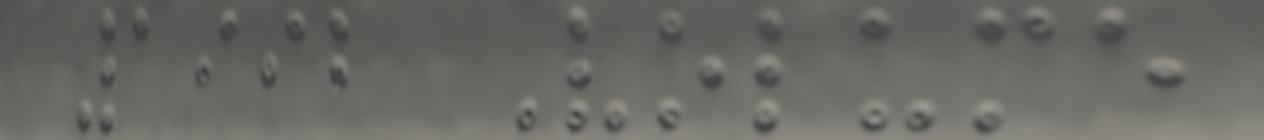1992 Volume
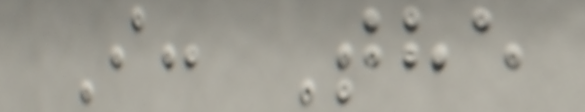I: The
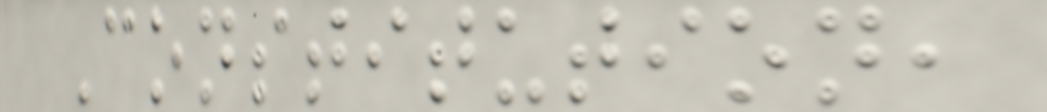Constitution,
